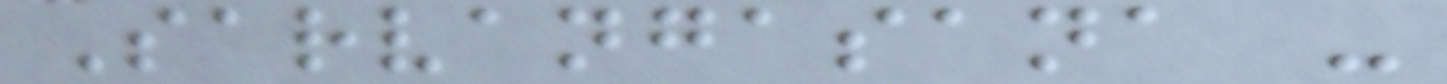Sarvangasana -
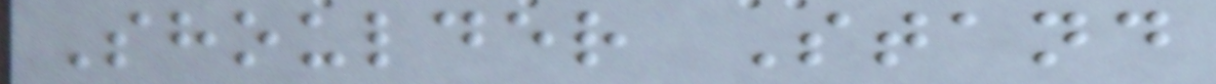Shoulder Stand
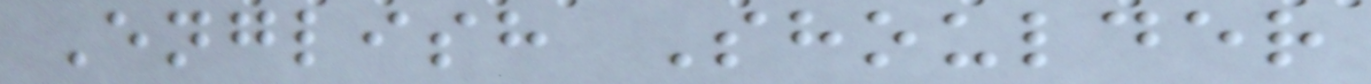English Shoulder
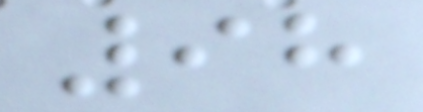98
